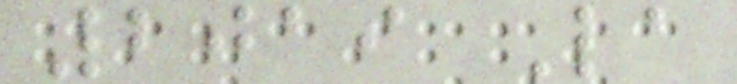2019 La
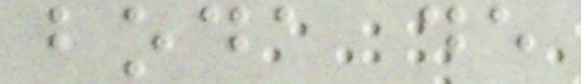boda de
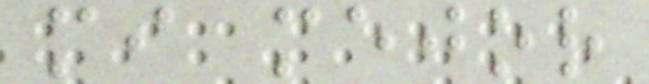mi mejor
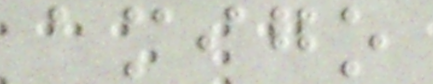amigo
